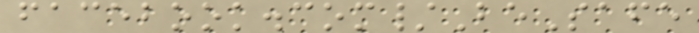facebook.com/BeSafe
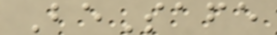BeSafe
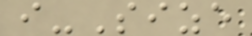i-Size
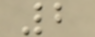2
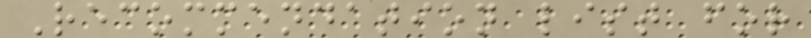Recommendation list for
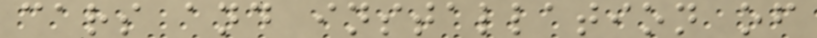cars and installation of
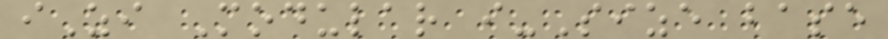iZi Modular i-Size base
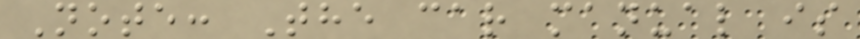Note: The car manual is
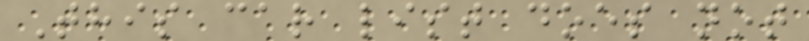This car list does not
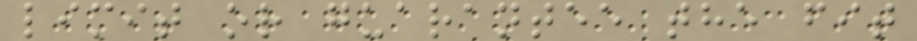limit or guarantee the fit
